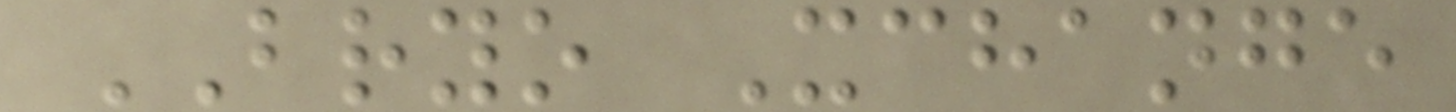BRYO Xchange
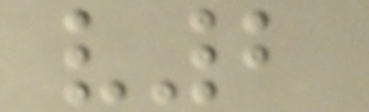v2
